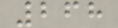268
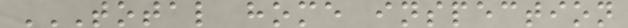TOTAL HOME INSPECTION
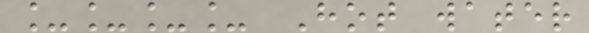____ Hot water
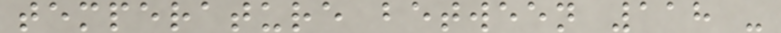temperature between 118 -
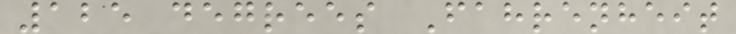125 degrees Fahrenheit
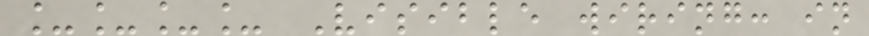____ Visible wiring: in
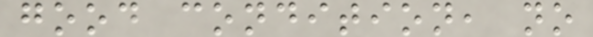good condition, no
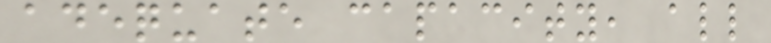adequate capacity, all
